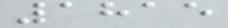1815
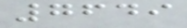7649
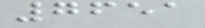7651
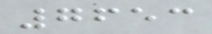7653
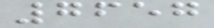7657
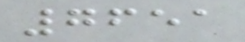7651
